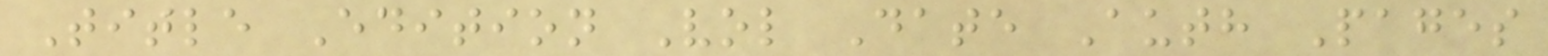Title Edition Vol Date Auth Pages
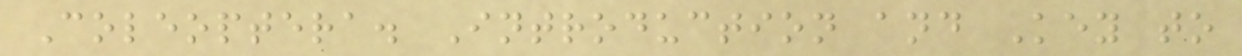Coleoptera. Introduction and Key to
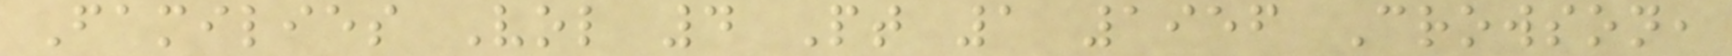Families Vol 4 Pt 1 1956 Crowson,
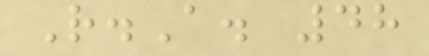R.A. 48
